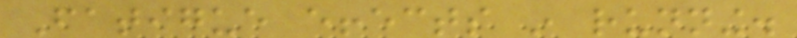Fatigue effects in running.
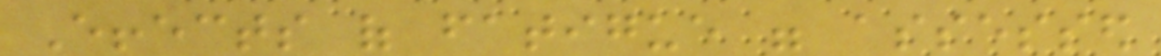Effects of fatigue were assessed
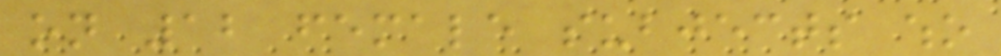on 12 female subjects who
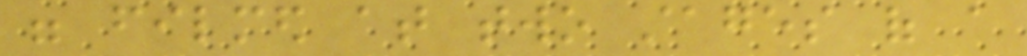were filmed at two stages of a
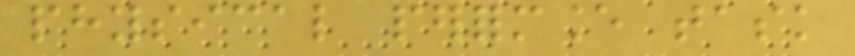physical performance task
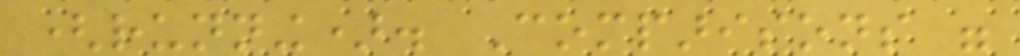(running). Comparisons were
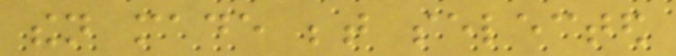then made between selected
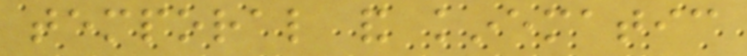temporal and kinematic
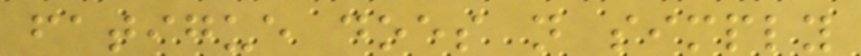fatigue does not simply
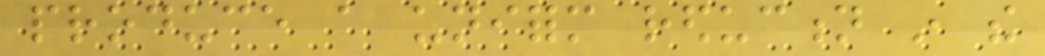produce a uniform reduction in the
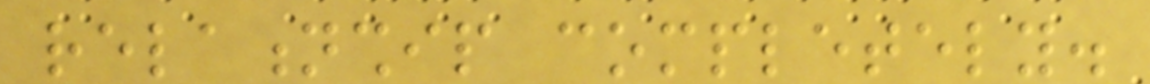relationship completely.
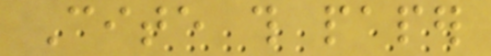Cite this paper
